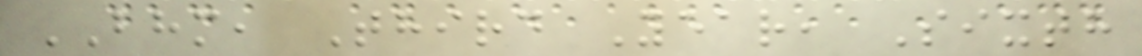BHM, Third Year, Sixth
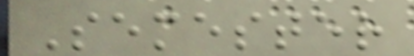Semester
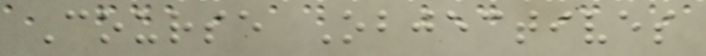Course Objectives
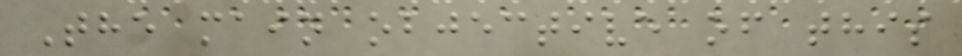The main objective of this
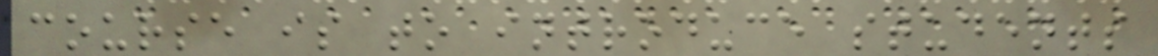course is to introduce students
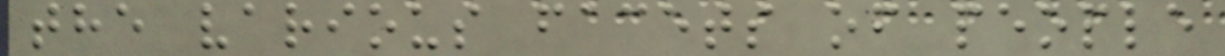the various facets of people
